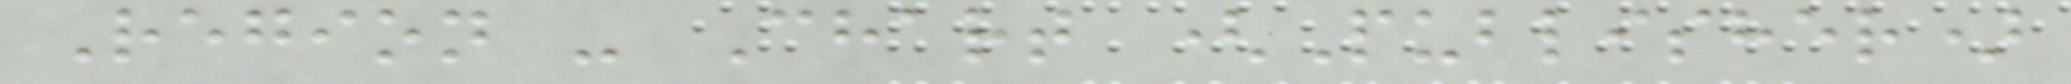Region - Chart (Publisher)
